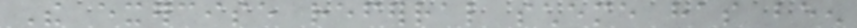The exercise referral scheme has been
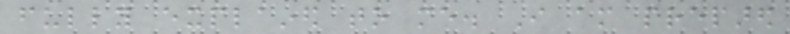fully explained to me. I am prepared
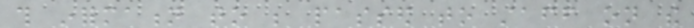this information to be passed to staff on the
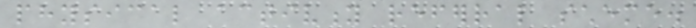physical activity referral scheme.
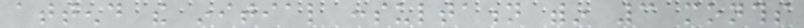attend the initial consultation within 3 months
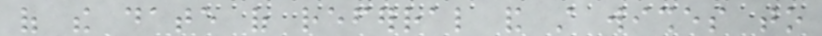of the date of referral and still wishes to
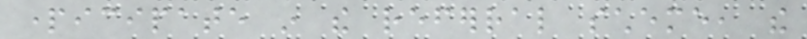participate in the referral scheme, the
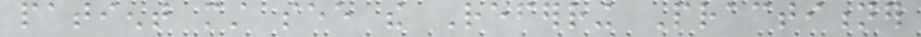patient must see the Referring Practitioner
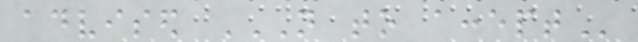advised NOT TO ACCEPT
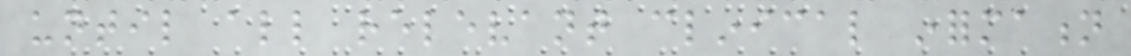until all relevant clinical information
